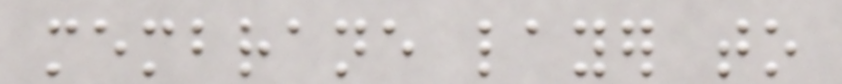membrane layer to
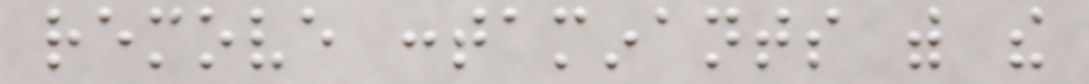remove contaminants with the
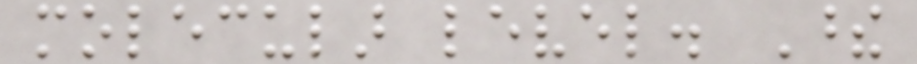molecular level. These
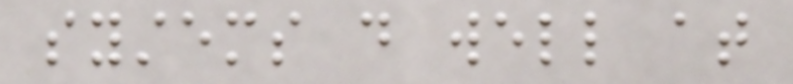systems do well at
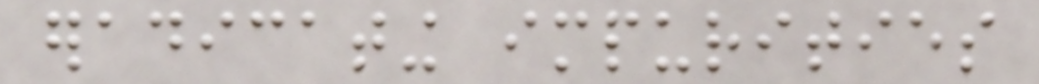eradicating impurities
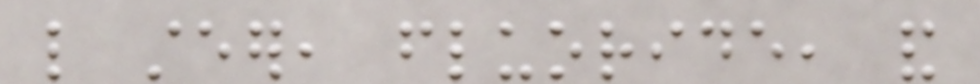like steer, fluoride, and
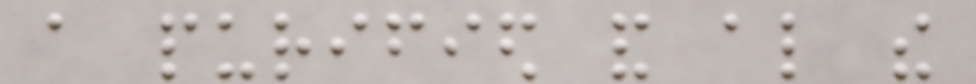a purified and also the
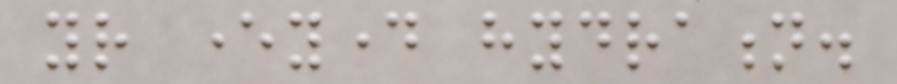your everyday hydration.
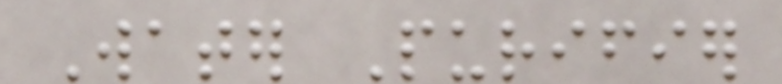Water Purifier
